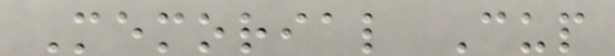Memorial Cup
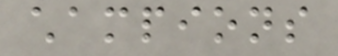champions
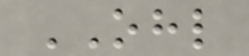OHL
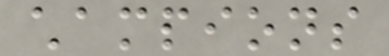champions
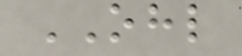OHL
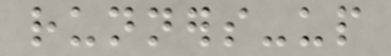runners-up
